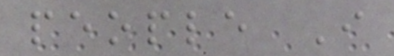people I
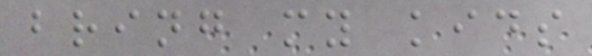bring my kids
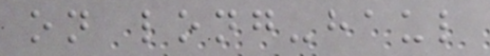on long-haul
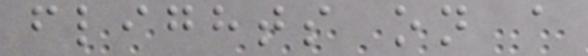flights on a
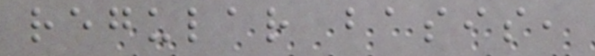regular basis,
